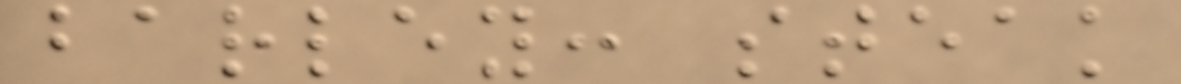barley: steak
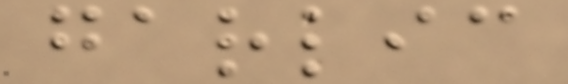garlic
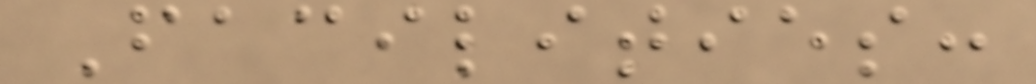Facilities:
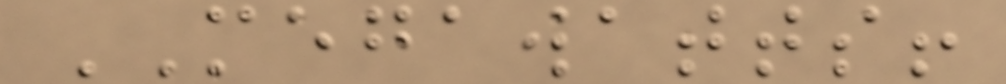MEGAWATTS!
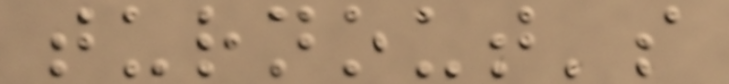turnout's
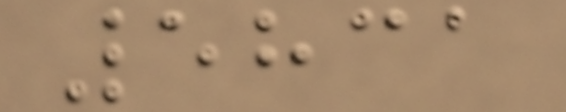5831
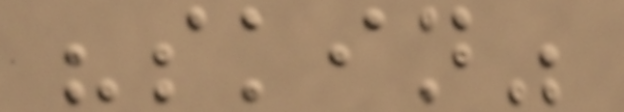"skin"
